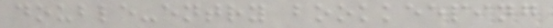double-entry bookkeeping
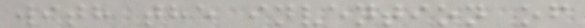with the invention of
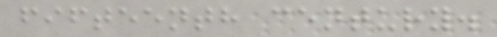fifteenth century.
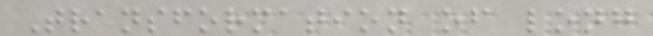Transformation of long
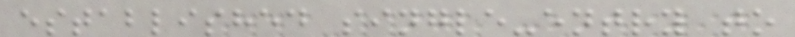established single-entry to
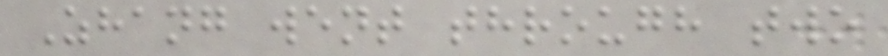Zhang went through two
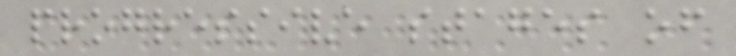progressive stages of
